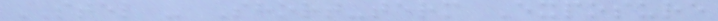STEL - Short-term Exposure
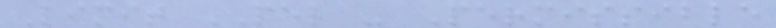Limit PEL - Permissible
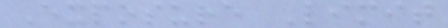Exposure Limit
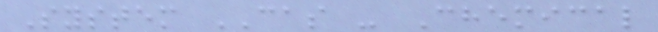System CAS - Chemical
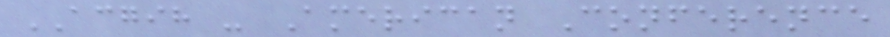ACGIH - American Conference
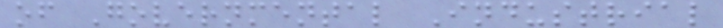of Governmental Industrial
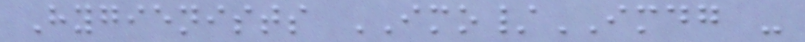Hygienists IMO/IMDG -
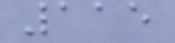115
